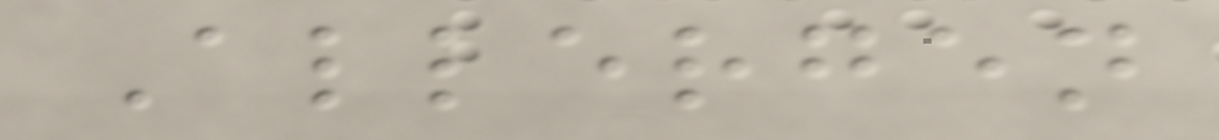Allergen
